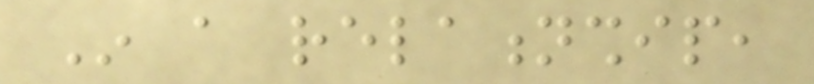In a relationship,
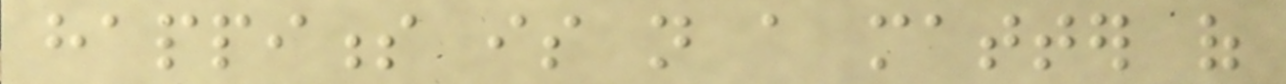happiness is not a matter of
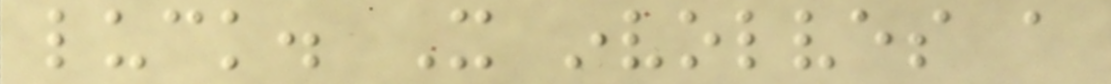luck. It involves a
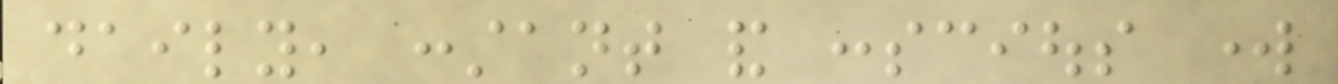daily, constant and conscious work
